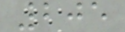205
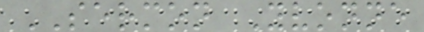SERMON Yvonne
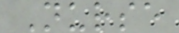Nurse
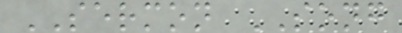SERMON SONG
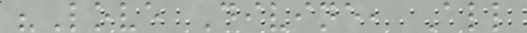"Love Divine, All
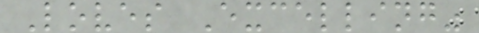Loves Excelling"
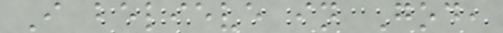I believe in God,
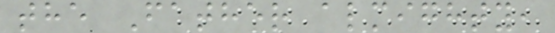the Father almighty,
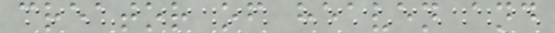creator of heaven and
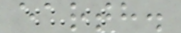earth.
